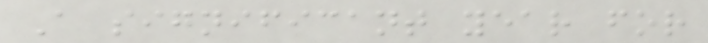A significant year for
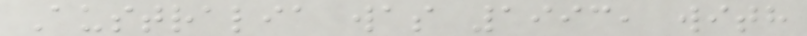Australia was 1993, with
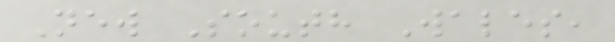New South Wales,
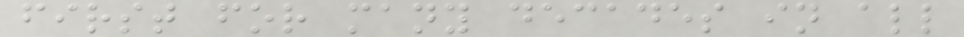first for many decades in all
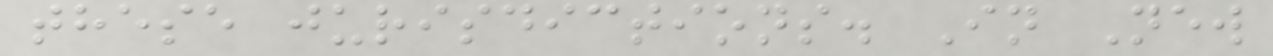these jurisdictions. In New
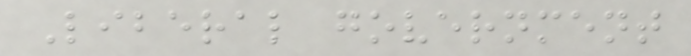Liberal government
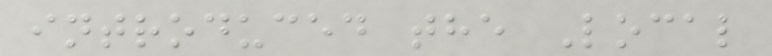introduced the Local
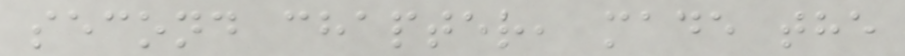second chapter, made the
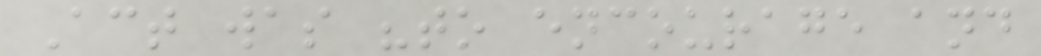Act was "to encourage and
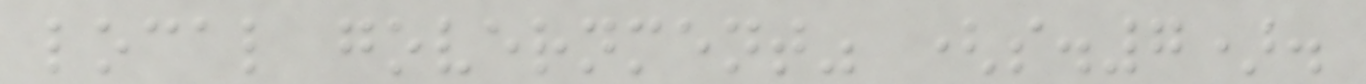local government" (s.7).
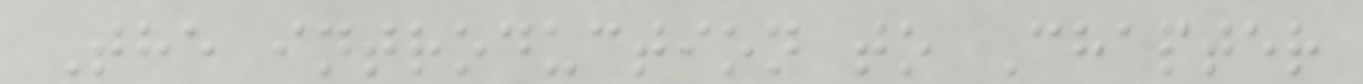The introduction to Chapter
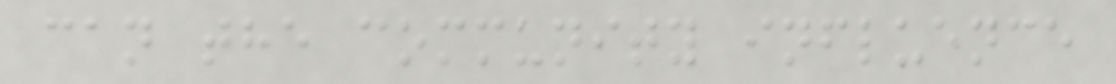can the community influence
